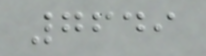7649
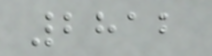2812
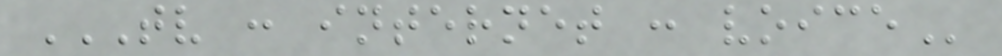TV : INTERNET : VOICE
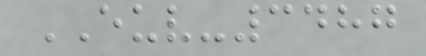EUV-3487
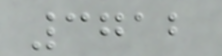3712
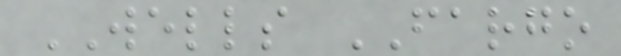WELLS FARGO
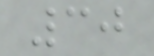30
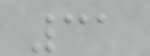31
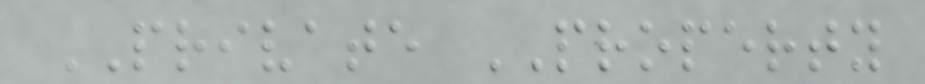PRIVATE PROPERTY
